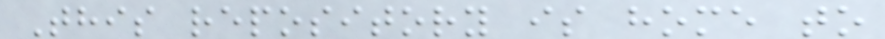This repository is home to
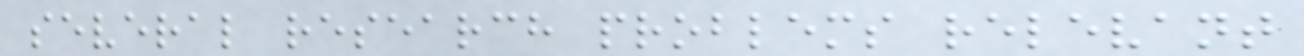several research problems relevant
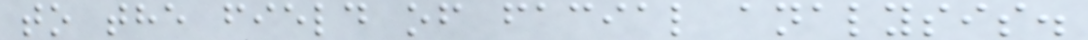to the field of facial analysis.
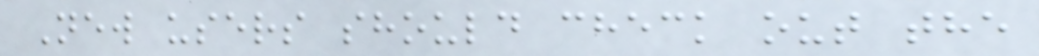New users should check out the
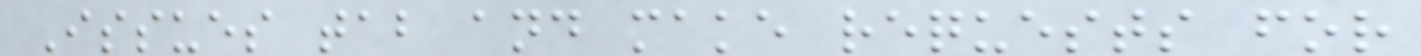Issues tab and make requests for
